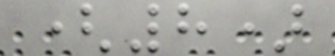(8)
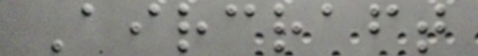Aircraft
